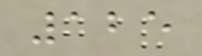125
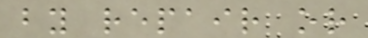by repair or
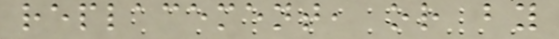replacement, or by
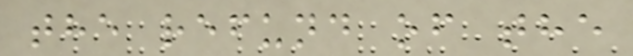the refund of the
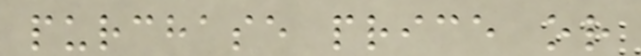purchase price or
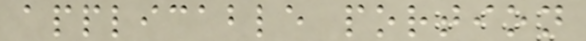applicable portion
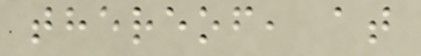thereof, at
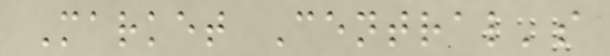Market Central's
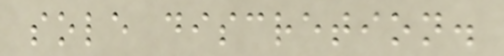sole discretion.
